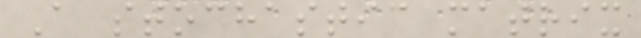A stochastic matrix
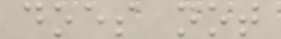does not
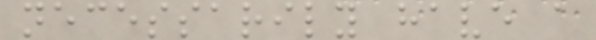necessarily have a
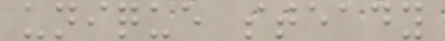unique steady
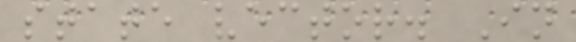state vector. In
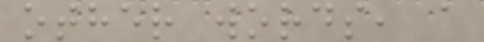other words, a
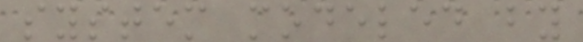system modeled by
